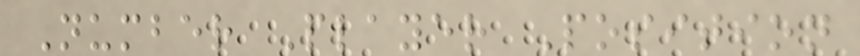Number Player Position
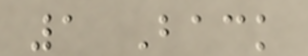1 Back
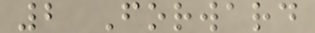2 Forward
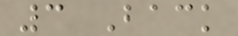3 Back
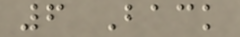6 Back
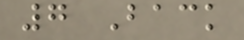7 Back
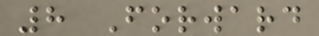8 Forward
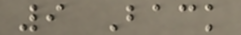9 Back
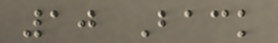10 Back
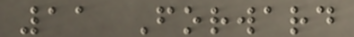11 Forward
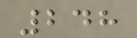248
